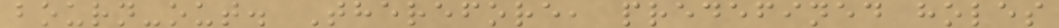bourn-out. Therefore, predefined holes
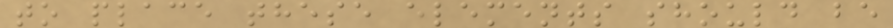to place these elements should be
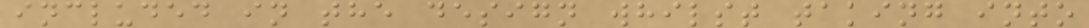included in the design whilst taking into
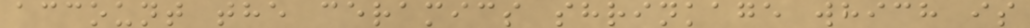account the ceramics shrinkage which is
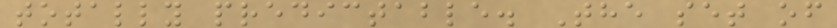totally predictable. The set of
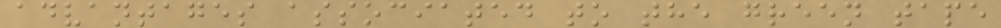advantages associated to the green tape
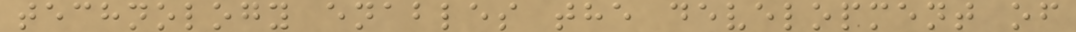technology enables the development of
